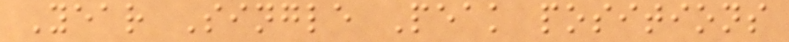Year Single Peak positions
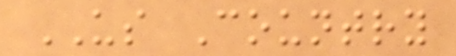US Country
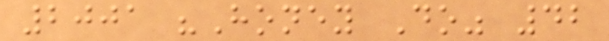2001 "Honey Do" 42
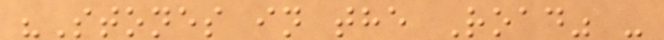"Stones in the Road" -
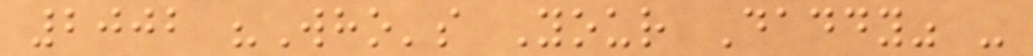2002 "Who's Your Daddy" -
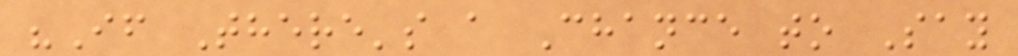"If There's a Chance to Say
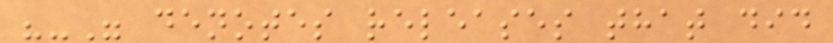"-" denotes releases that did
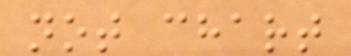not chart
